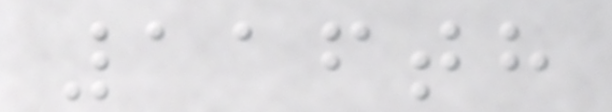116th
